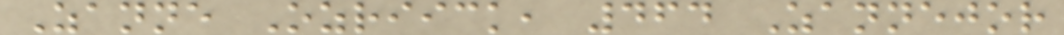Zanne Ozriick, 464 Zannejor
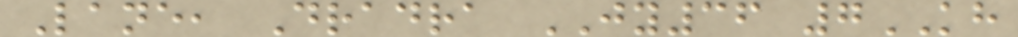Lane, Dradra JY36 7KH
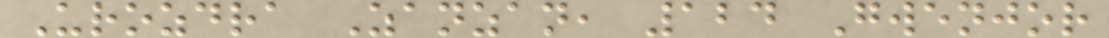Urozdra Zanzan, 124 Gwenjor
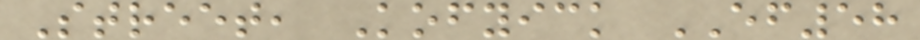Street, Kofyick EF58
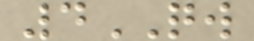4QW
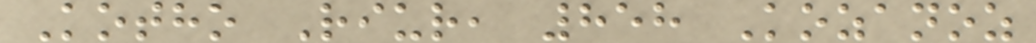Kotho Riur, 858 Kozanoz
